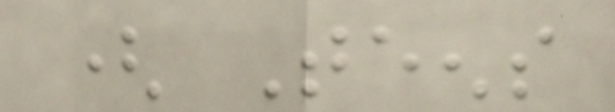( Teens
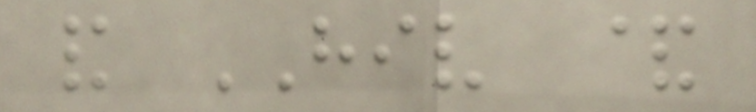and HIV &
